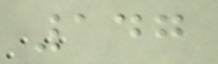147
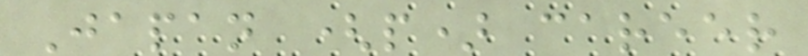Japan (p) career
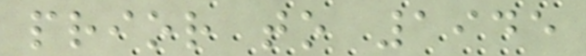prior to 1945
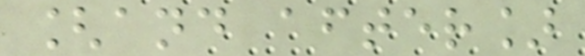[and after]
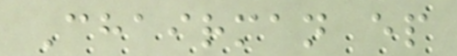Chairman ep
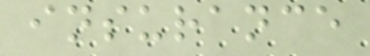insurance
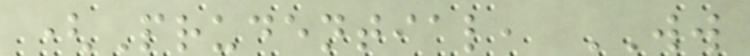(Prudential, WW
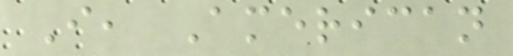I, American
